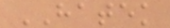HATEK
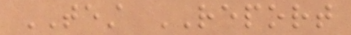TEST REPORT
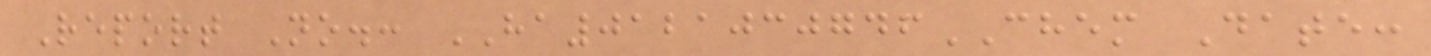Report No.: HA0121030746CHEM Date:
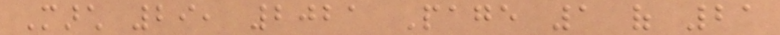March 29, 2021 Page 1 of 21
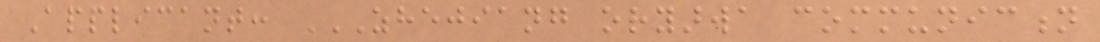Applicant: ZHEJIANG ORYARWA COMMUNICTION
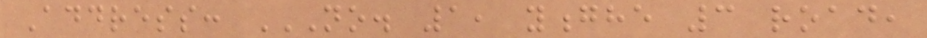Address: NO. 1, YONGHE 3 ROAD,
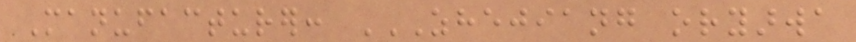Manufacturer: ZHEJIANG ORYARWA
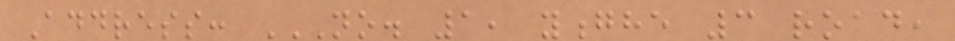Address: NO. 1, YONGHE 3 ROAD,
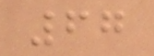67
